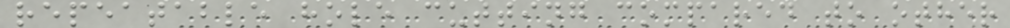repeatable hole cutting compared to other
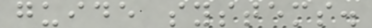guide systems.
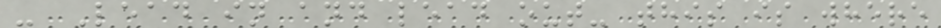- Lead in and lead out- this is where
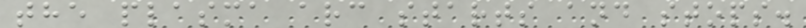the plasma arc starts and stops.
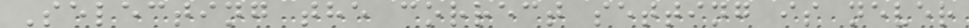Selecting the correct setting is never
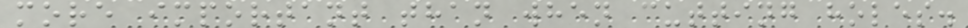more important than when cutting holes.
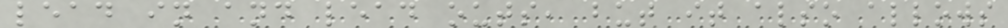lead in and lead outs, but it also allows
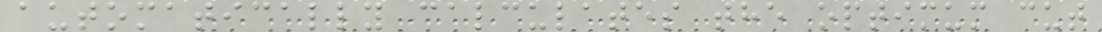automatically calculates the optimum cut
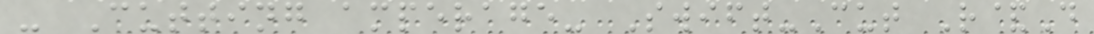- Cutting amperage- Swift-Cut R&D
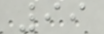99
